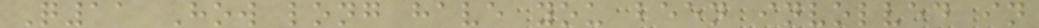Q11 How long have you been involved in
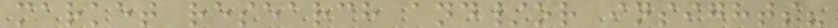market research and/or insights?
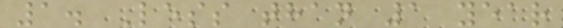1. Less than 1 year
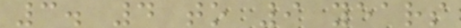3. 4 to 9 years
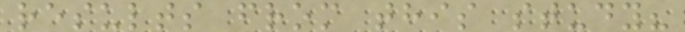results from this study?
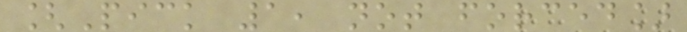[Pick 1, not forced]
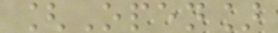[Open]
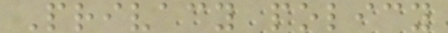Privacy policy
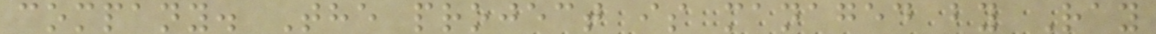company. The project is managed by Ray
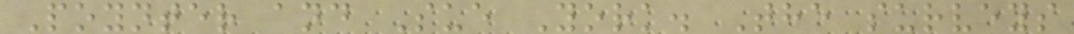Poynter and Sue York. The surveys
